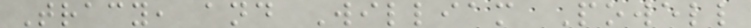Tracy, and William Powell
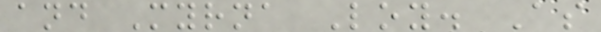and Myrna Loy. As
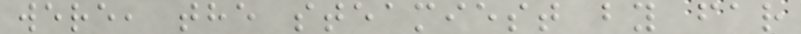were, the steamiest by far
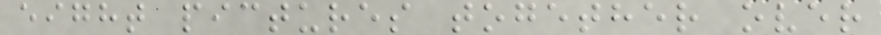eight pictures together over
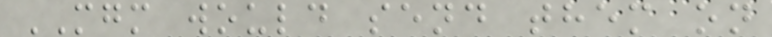MGM would send them on
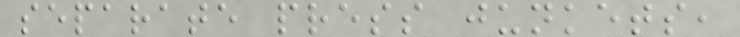separate press junkets,
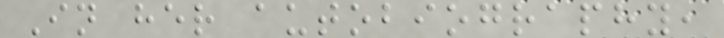In her autobiography,
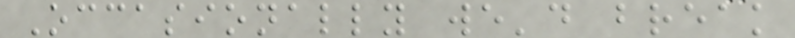Occasionally we'd break
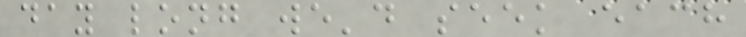day long we'd seek each
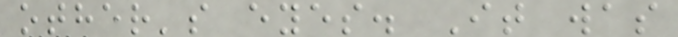other's eyes. It was
